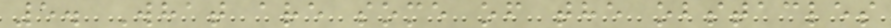5. What are some of the obstacles
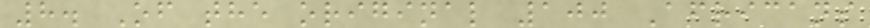8. Of the original 100 Africans
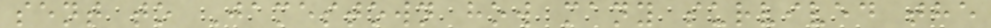sent to Jamestown how many survived the
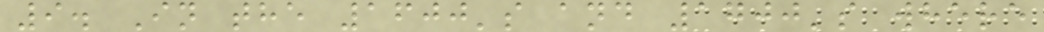9. In the 1600's and 1700's where
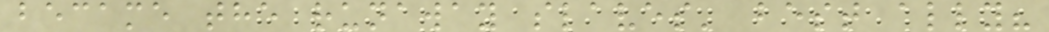became the runaway slaves' best ally?
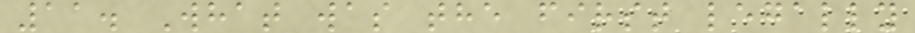11. What was the first legally
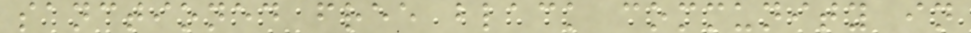sanctioned free black community in
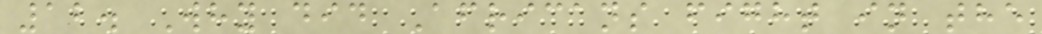12. Why did Africans fight in the
